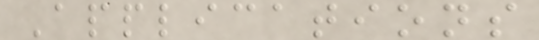Applications
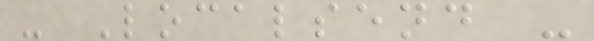- Localsend -
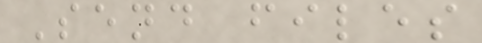Send files
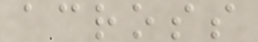across
